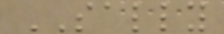SALLY
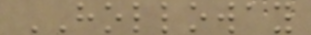HOLLOWAY
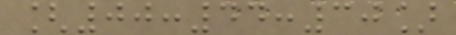[00:44:30]
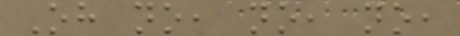Oh no, no, no,
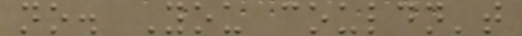no. You couldn't
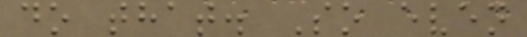do that. So even
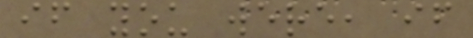if you were, if
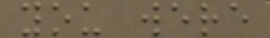you were
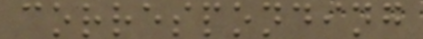corresponding
